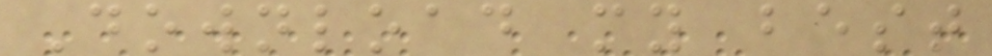Download my best
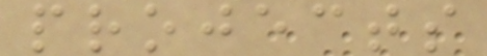projects
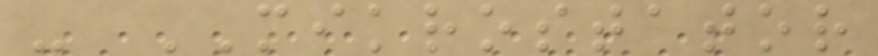- MIKROSTATOR
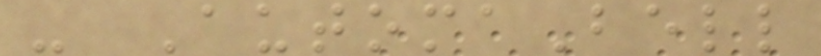- AutomaBell
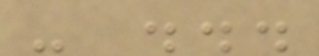- ...
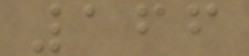166
